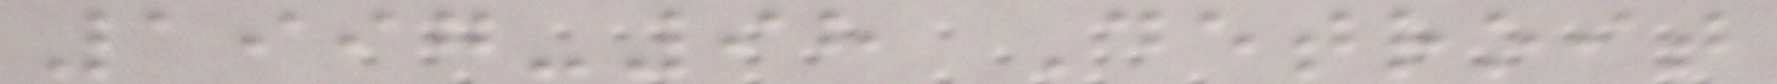1997-98 Detroit
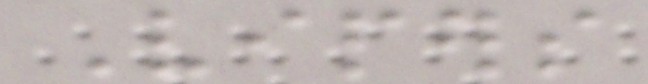Vipers
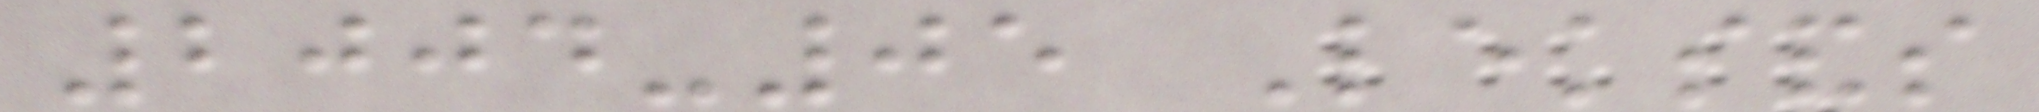2004-05 Leksands
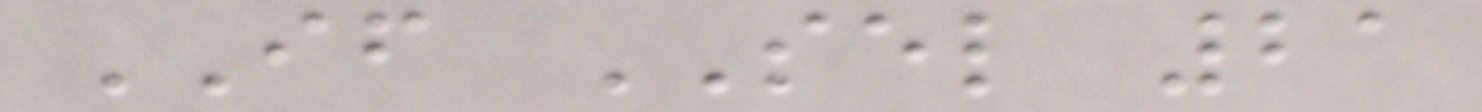IF SEL 21
